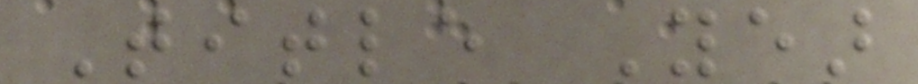Title Year
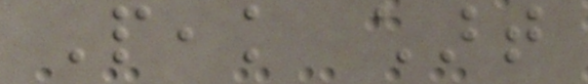Peak chart
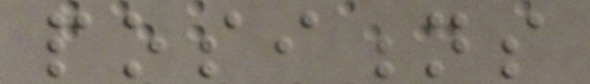positions
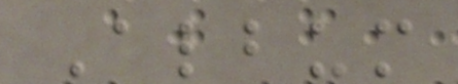Album
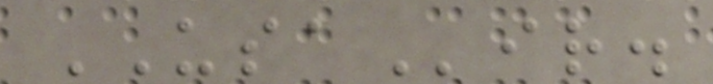USAir.
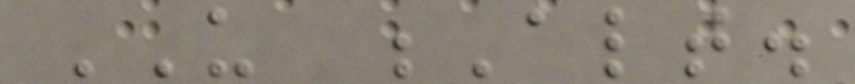US Alt.
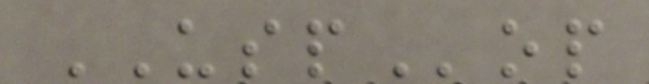USPop
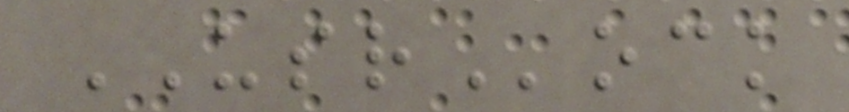USRock
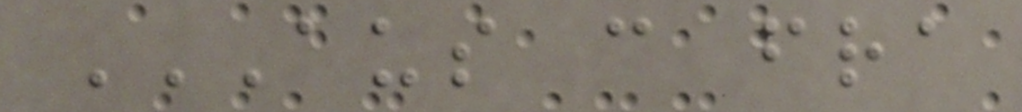AUS CAN FRA
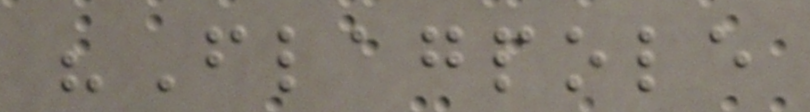"Flagpole
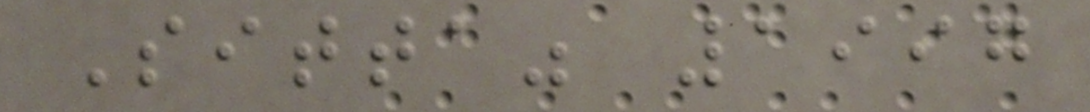Sitta" 1997
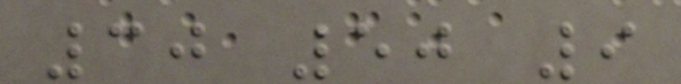30 50 9
